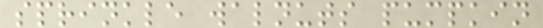sprinkle walnuts pumpkin
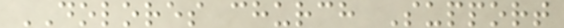DOLORES church Support
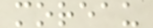moreau
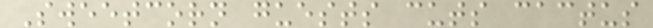Sweetcorn guests cuts cactus
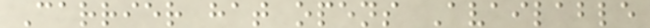Carrier hat opens Available
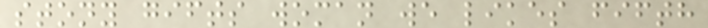stony gifts woman we likes fifth
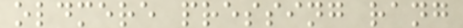oldmere pressing rang
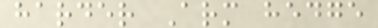harder Arm hedge
